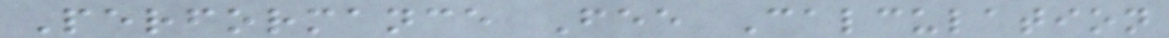Performance Fee Calculation
